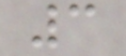3
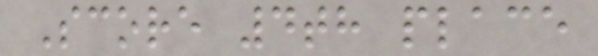Score 4th place
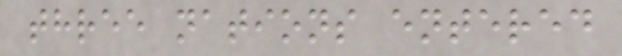three nations entered
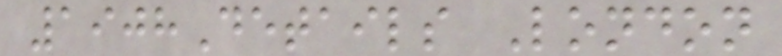1908Details London
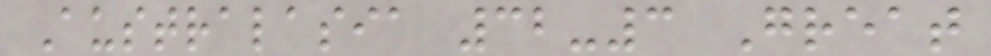Australasia 32-3 Great
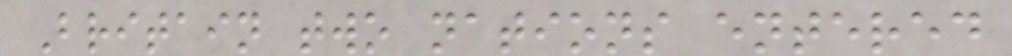Britain two nations entered
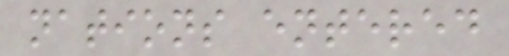nations entered
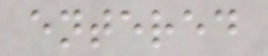entered
